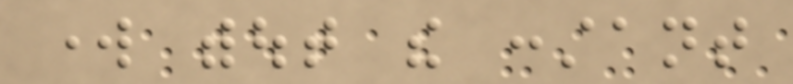work without the constant
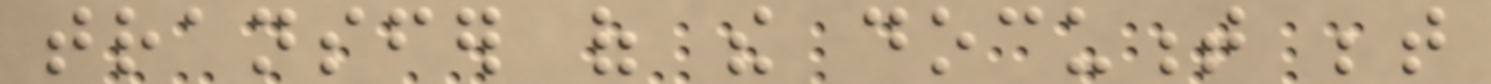transfer of the document between
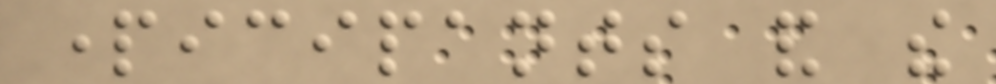participants and the
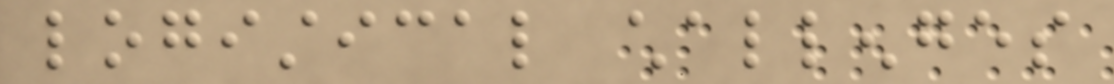logistical challenges
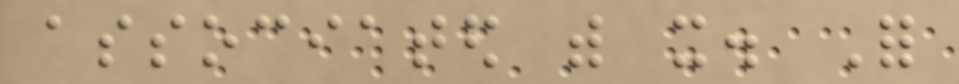associated with it. For
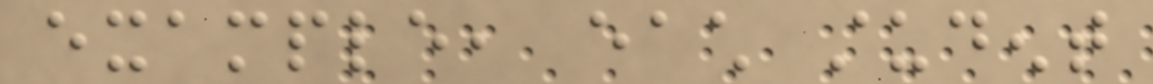example, each student
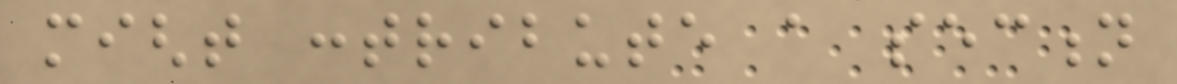might contribute a section
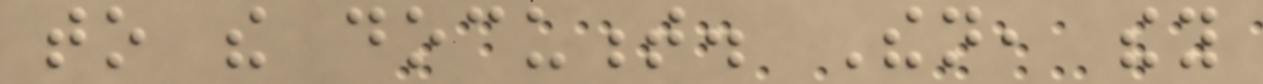to the document. Then, they
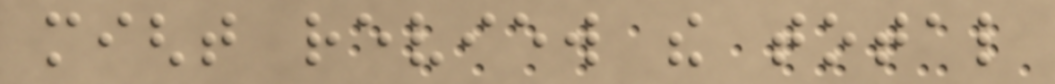might review the total
